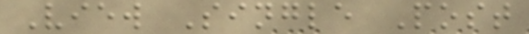View Single Post
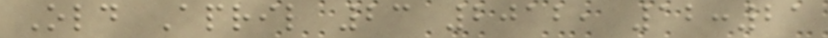Old April 23 2012, 12:21
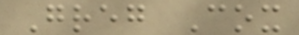Greg Cox
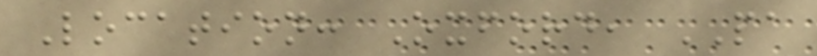Location: Oxford, PA
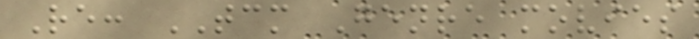Re: TCM Genre movies
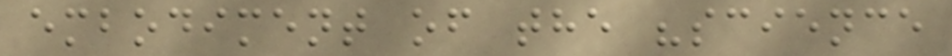embodiment of the "science
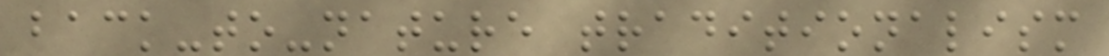back-to-nature traditionalism
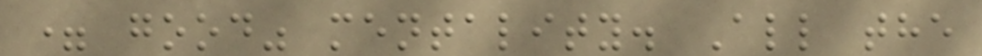= good" mentality. All the
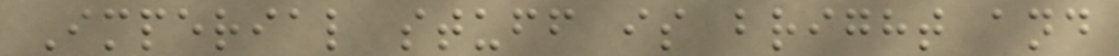Imperial stuff is bright and
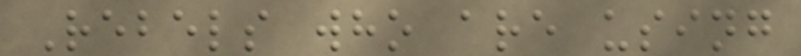Rebels who are using
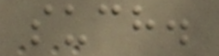such.
